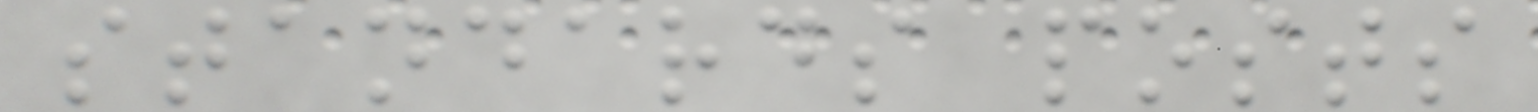standards posts
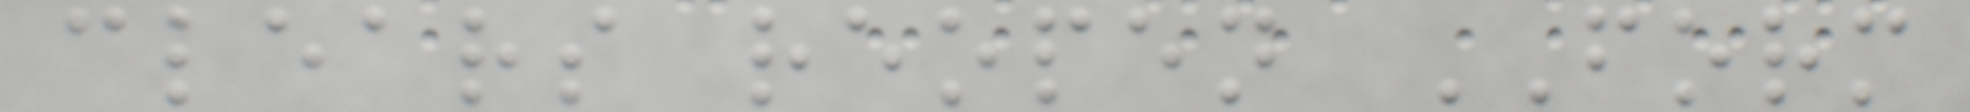clears reopen FORM
